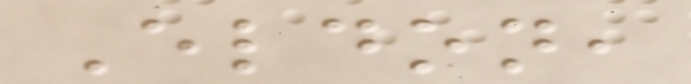Eldon,
